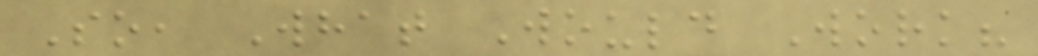So, What Would Work?
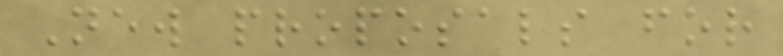New proposals for
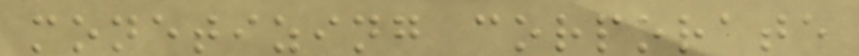monetizing corporate
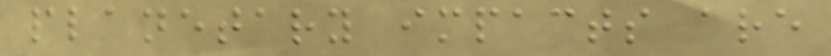planetary impacts are
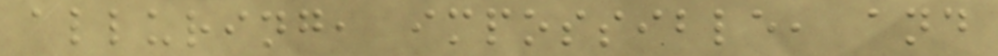alluring, impossible, and
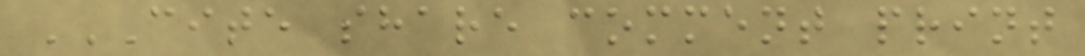CITE SHARE COMMENT PRINT
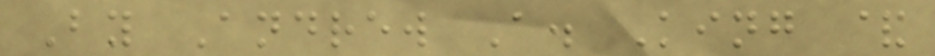By Andrew A. King &
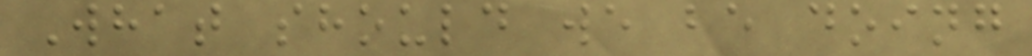What should we be doing
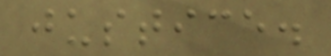justice.
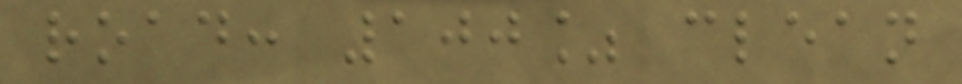road: 100% clean
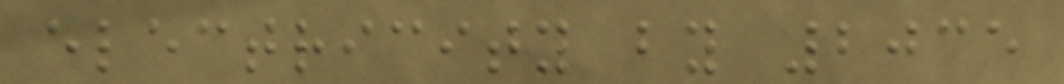electricity by 2035
